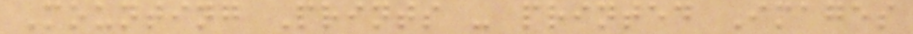Mounting Prints - printed Images
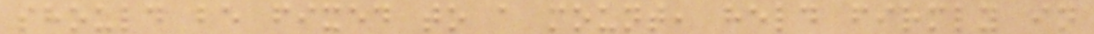should be fixed to a mount, held firmly in
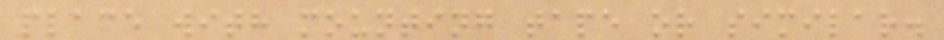place with mounting tape or similar.
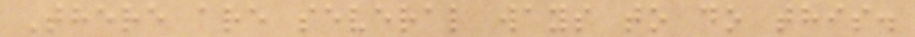There are several ways to do this.
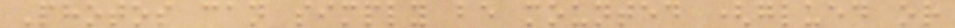Photos can simply be mounted (glued or
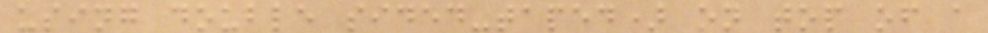using double sided-taped) on top of a
